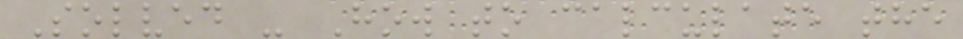Solved - How to calculate the
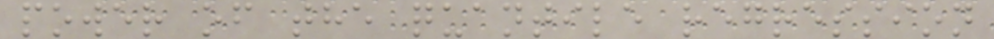power of the quantile regression
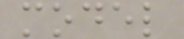model
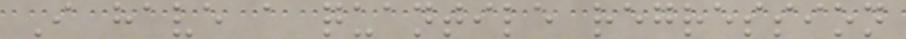I have a quantile regression
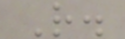R.
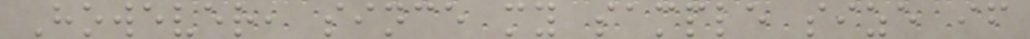However, since my sample size if
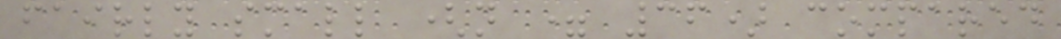fairly small (n = 36) compared
